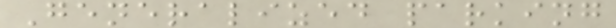Generalized parking
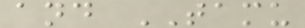and TAMU
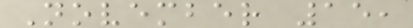November 15,
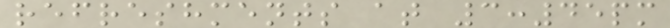refreshments at 3:45pm
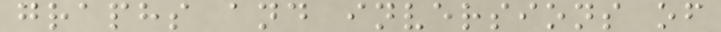graphs and inversions of
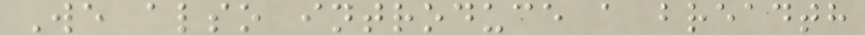We also introduce a breadth
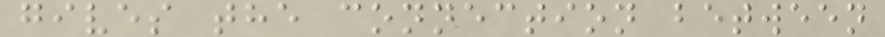gives the connection between
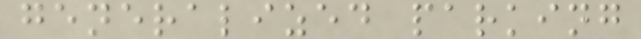generalized parking
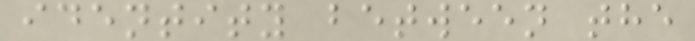identity between the
